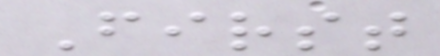First
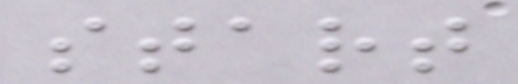start
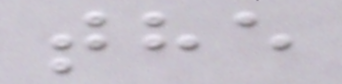the
